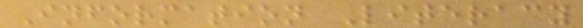Information Literacy
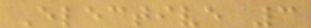Elective 3
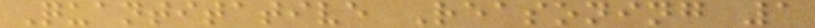Quantitative Reasoning 1
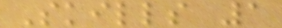Skills 1
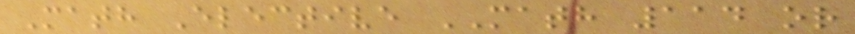Math Elective MATH 114 or
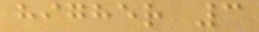higher 3
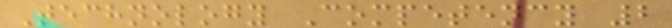Technology Competency 2
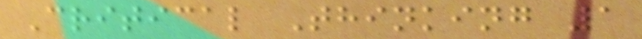Critical Thinking 1
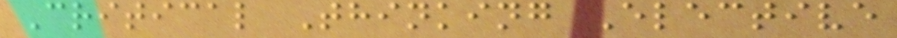Critical Thinking Elective
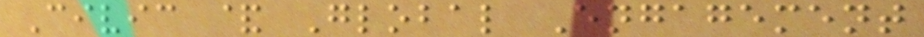Civic & Global Engagement
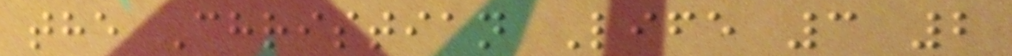the Christian Life 3 2
